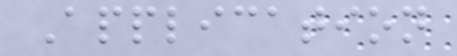Application
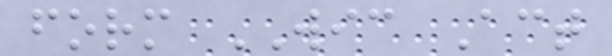form WIC Act
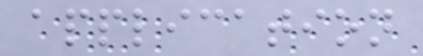application
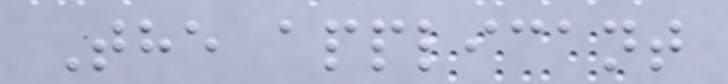The applicant
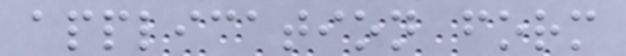application form
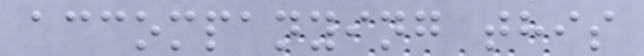accompanying this
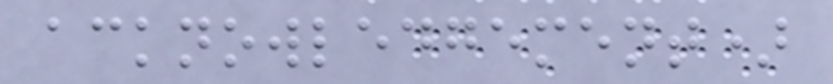acknowledgement)
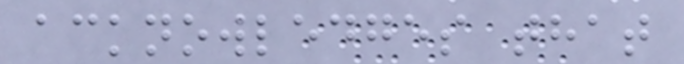acknowledges that
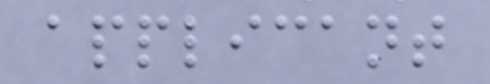applicant
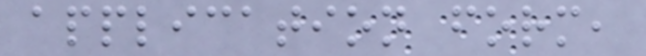application form,
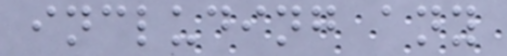including any
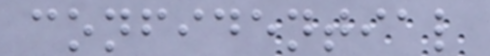confidential
